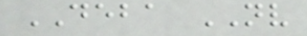DEBA NV
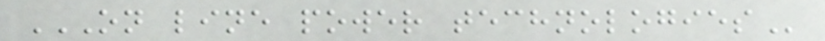ON LINE POWER TECHNOLOGIES
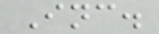Inc.
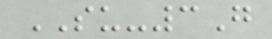SU-3G
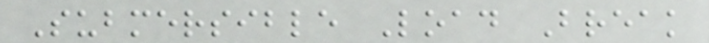Submersible Load Break
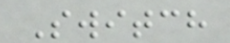Switch
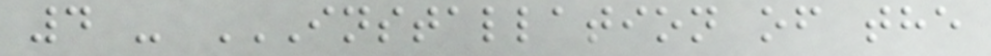4 - INSTALLATION OF THE
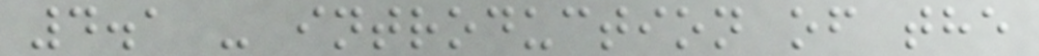4.1 - introduction of the
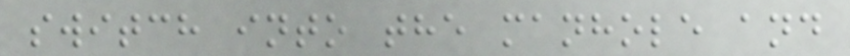switch into the manhole and
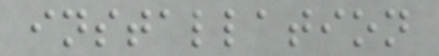installation
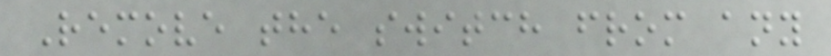Remove the switch from any
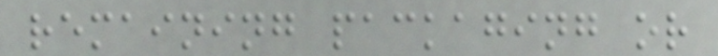remaining packaging or
